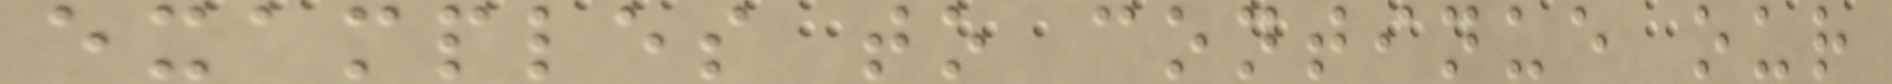examples to continue our
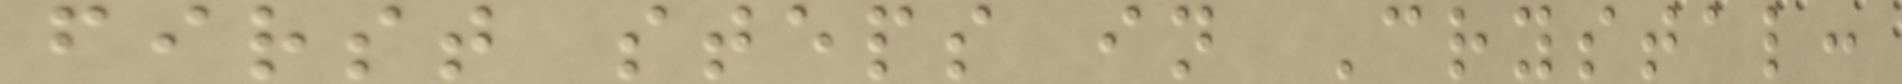first steps in Crystal:
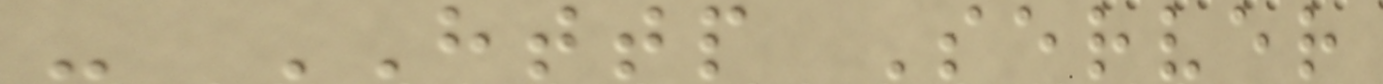- HTTP Server
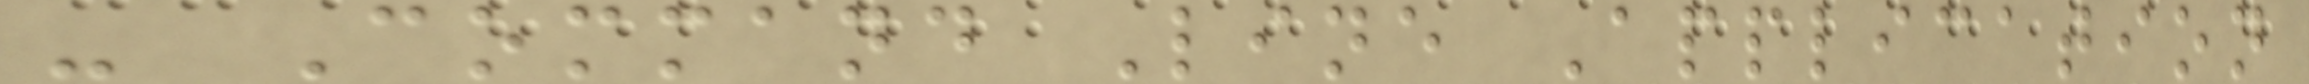- Command Line Application
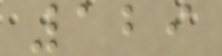129
